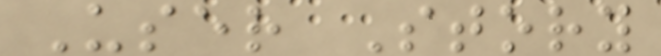User Story
